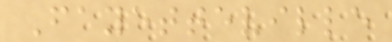Fayetteville
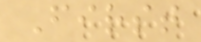First
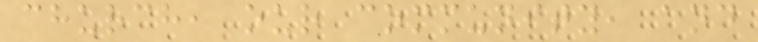church, our community, and
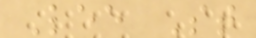Lee St
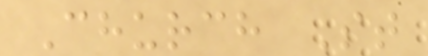Church St
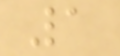1
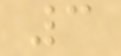3
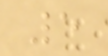5
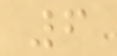6
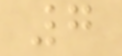7
